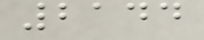2144
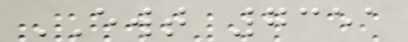EWT 7351
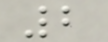2
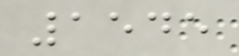1545
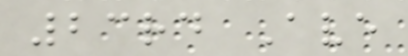23rd Ave
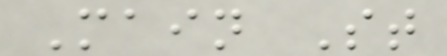Main St
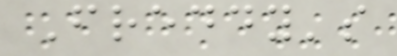Freddy's
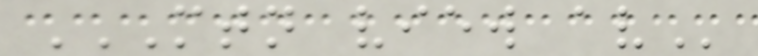MTN VIEW AV
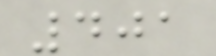401
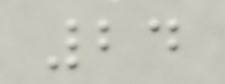24
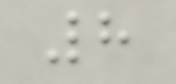8
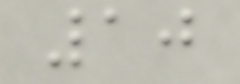10
